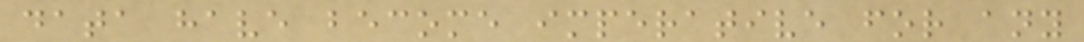data have become imperative for any
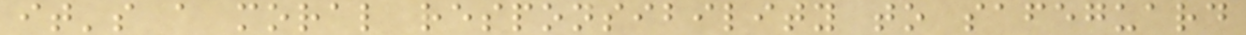it's a moral responsibility to safeguard
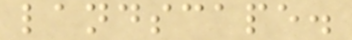landscape.
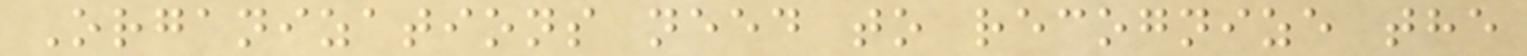Organizations need to recognize the
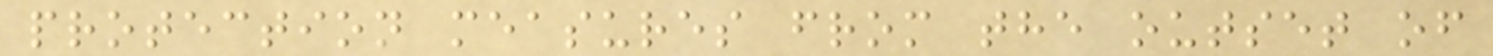protection measures from the outset of
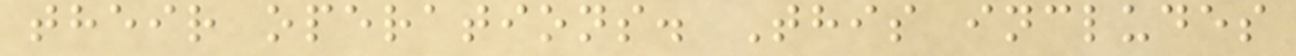their operations. This includes
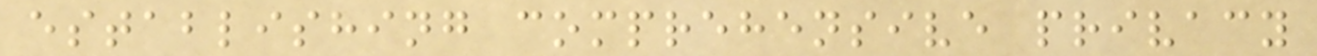establishing comprehensive privacy
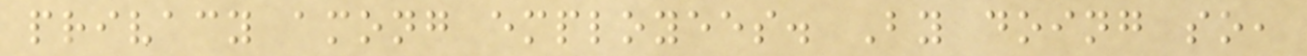privacy among employees. By doing so,
